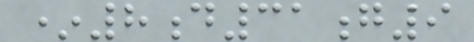*8d31g9
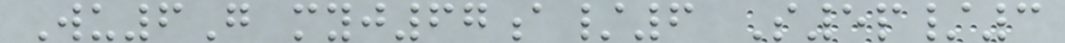Wu6G myj67a/6 S5p/3
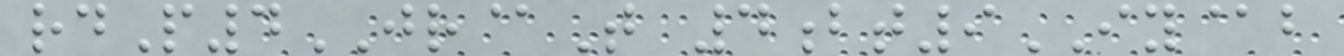rdP4JR@T 4bt9IY@b
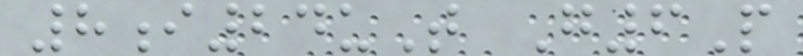8i24uT G6P
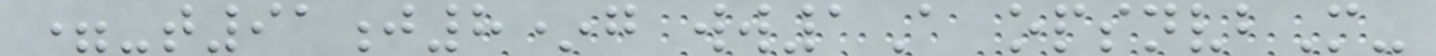=-t91j8*g ww1A opsnvbM-
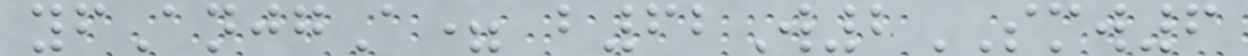yfAnjgA= b62W2SMW6
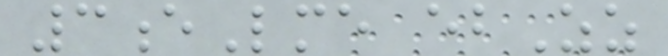3eLme ebZz
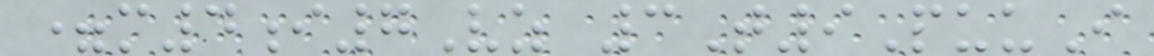=m4i7Vz 3T9PuuI
